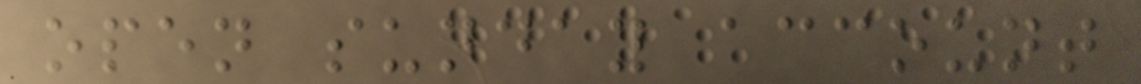open sunday account
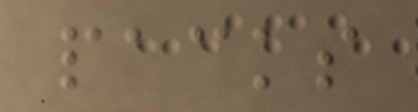packs
